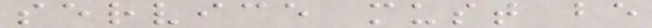service must be
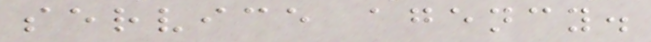service agency.
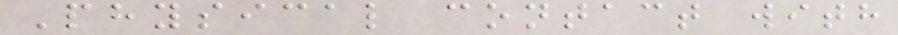Physical contact with
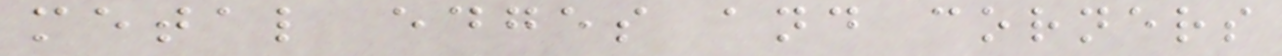metal edges and corners
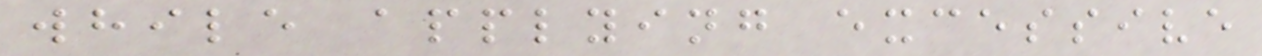while applying excessive
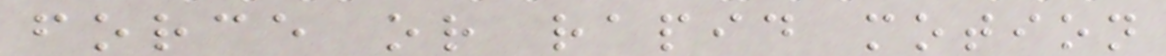force or rapid motion
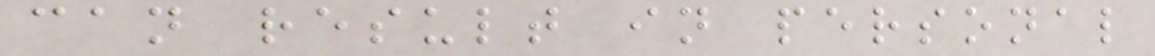can result in personal
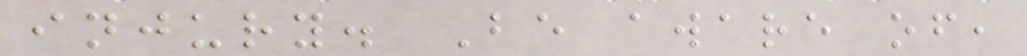injury. Be aware of,
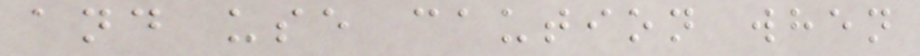and use caution when
